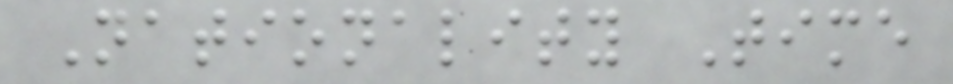Nationality Time
